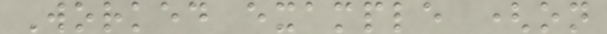Worked example (on
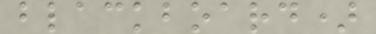blackboard)
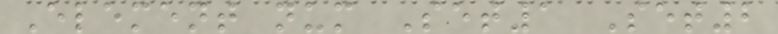Element num Set1 Set2
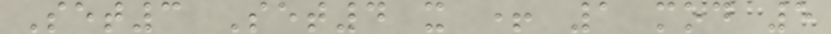Set3 Set4 x + 1 mod 5
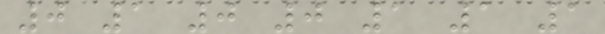0 1 0 0 1 1 1
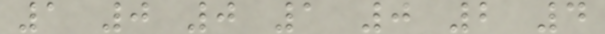1 0 0 1 0 2 4
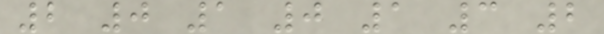2 0 1 0 1 3 2
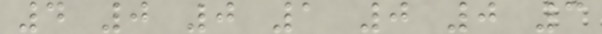4 0 0 1 0 0 3
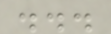...
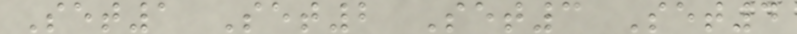Set1 Set2 Set3 Set4
